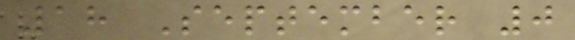18 September 0
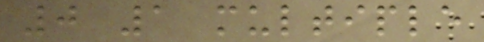0 1 multiple
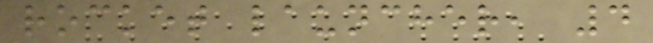rocket launcher, 4
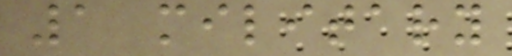1 military
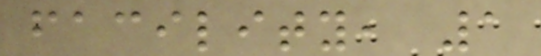facility, 1
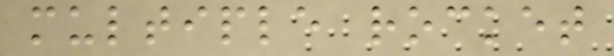multiple rocket
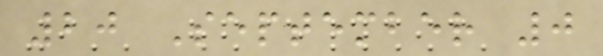20 September 0
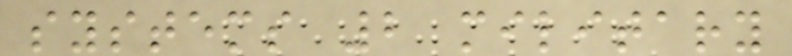systems 2 military
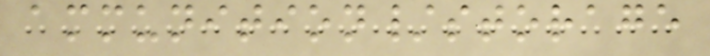ammunition/storage
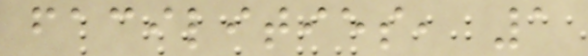facilities, 1
